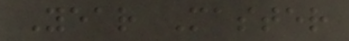Year Master
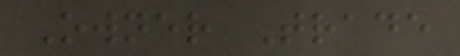Owner Trade
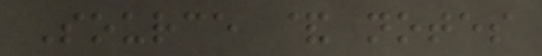Source & notes
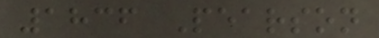1836 Pearson
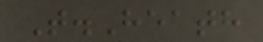T.Heath
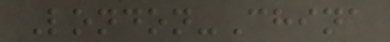London-China
